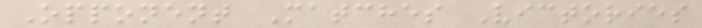Opponent Matches Victories
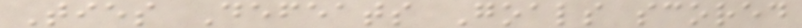Ties Defeats Goals scored
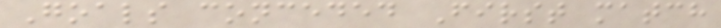Goals conceded First match
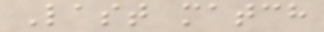Last match
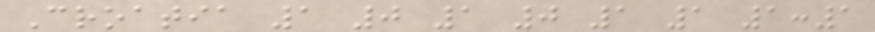Croatia 1 0 1 0 1 1 1:1
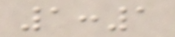1:1
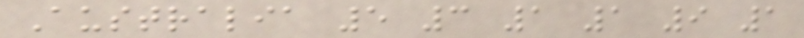Australia 5 3 1 1 9 1
